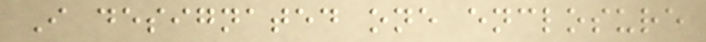I designated one enclosure
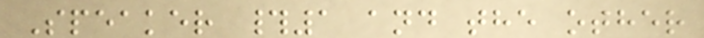Speaker #1 and the other
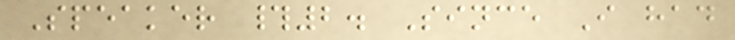Speaker #2. Since I had
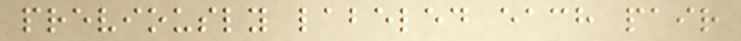previously labeled each pair
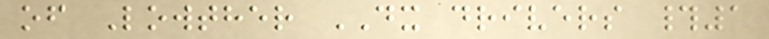of Lowther DX drivers #1
